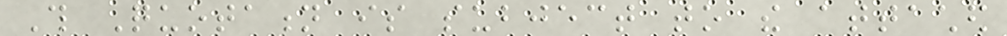This Quotation is subject to the attached
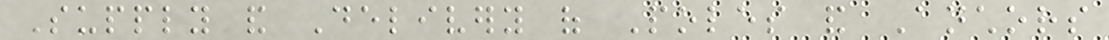Supply and Delivery of Poles and Anchors
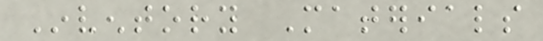Inventory Materials
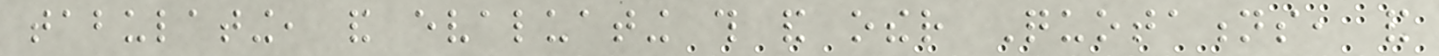tabulating, and evaluating this and other Quotations, and
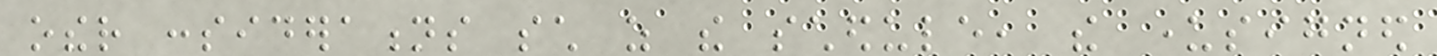other considerations such as the schedule, the undersigned
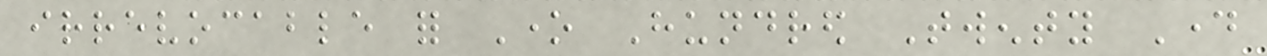irrevocable for One Hundred Twenty Day
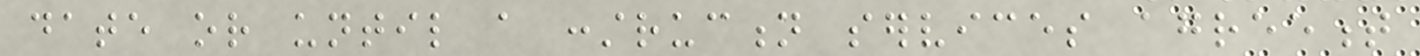date or until a construction services agreement
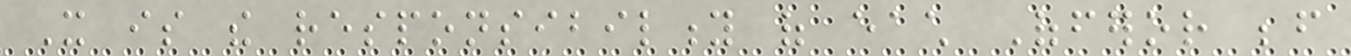It is the responsibility of each Offeror before
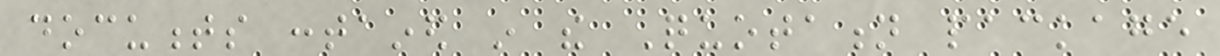documents contained in the Quotation package
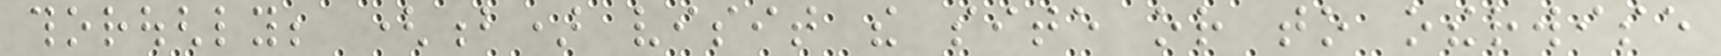thoroughly; (b) visit the site or to otherwise
